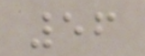56
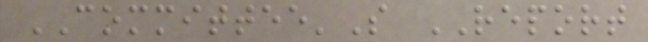COMMITTEE'S REPORT
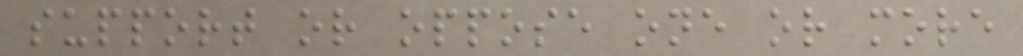support or oppose one or more
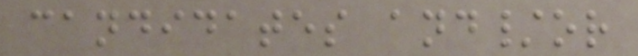candidates and/or
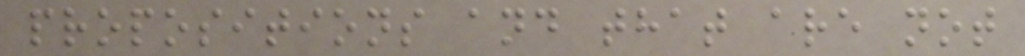propositions and that are not
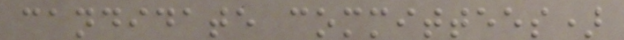candidate committees)
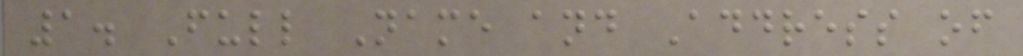1. Full Name and Address of
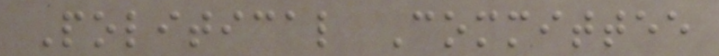Political Committee
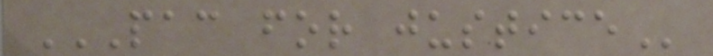PAC FOR JUSTICE
